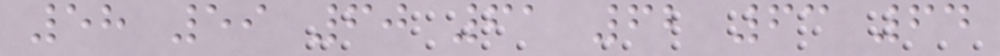58 59 60 61 62 63 64
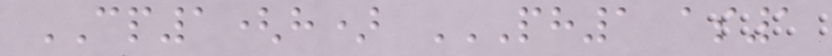CP1(h) PH1 AS1
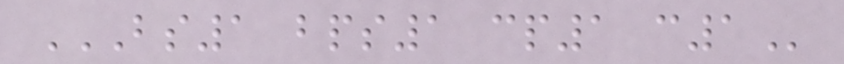BS1 BPS1 CP1 C1
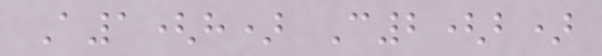A1(h) C2(b)
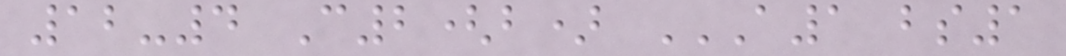12-4 C2(b) A1 BS1
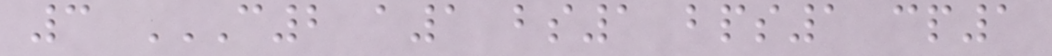3 C2 A1 BS1 BPS1 CP1
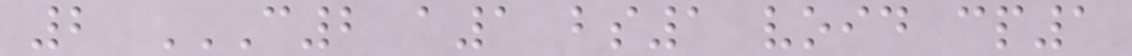2 C2 A1 BS1 VOID CP1
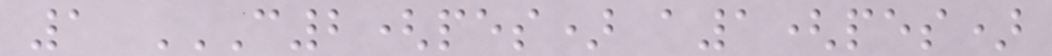1 C2(PES) A1(PES)
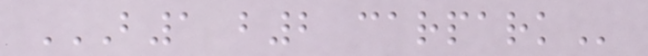B1 B2 CARPARK
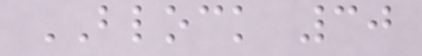BLOCK 30
